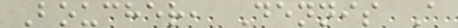Boucher, Dennis A
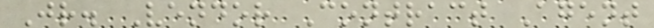Jr. Vendor Contract Agent
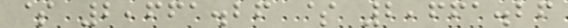$ 2,661.26 $ 2,661.26
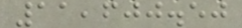11,600.50
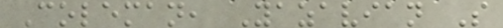Coleman, Yazavian S
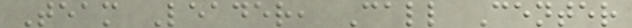Team Leader, Call Center
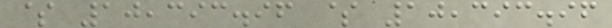$ 10,393.96 $ 10,393.96
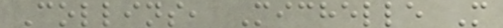Collins, Michelle M
